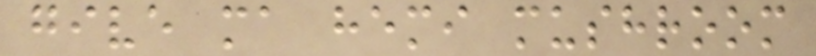give ma hemi mushroom
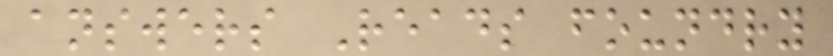answers Reads foundry
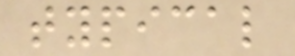typical
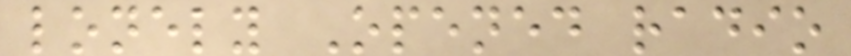lonely Opened radio
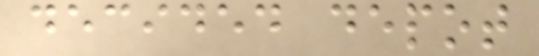decided depot
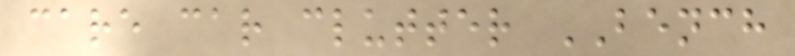care car clutter BENCH
